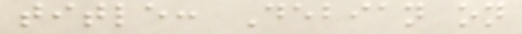title: Debian on
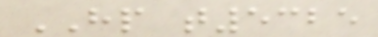HP t5325
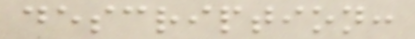description:
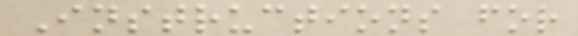Instructions for
